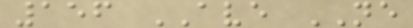156 AVE NE
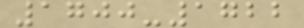1700-1722
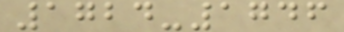1724-1746
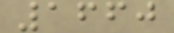1660
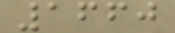1660
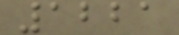1221
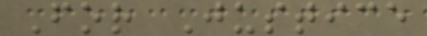For Justice
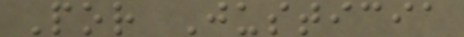Por Justicia
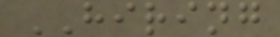HIRING
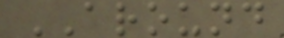AROUND
